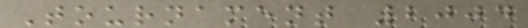Tournament 2004
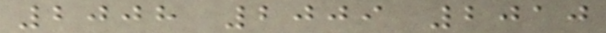2008 2009 2010
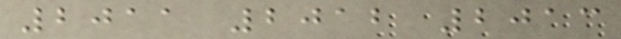2011 2012 2013
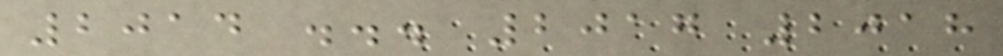2014 ... 2017 2018
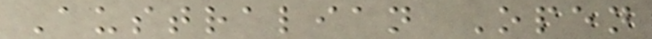Australian Open
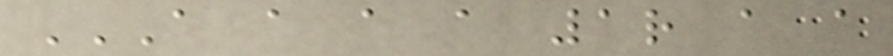A A A A 1R A A
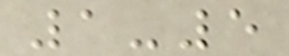1-5
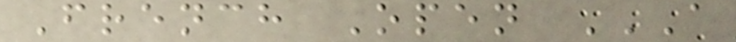French Open A
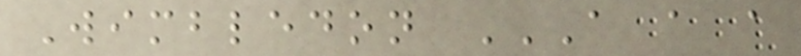Wimbledon A A A
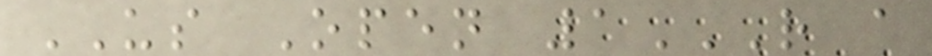US Open 1R A
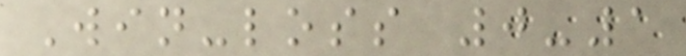Win-loss 0-1
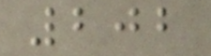202
